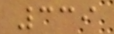339
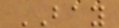BAY
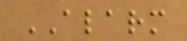ALARM
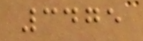3475
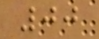00
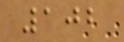102
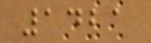1421
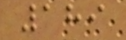189
